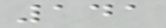141
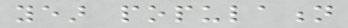year population
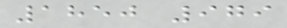1850 979
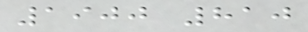1900 810
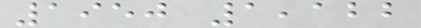1950 1,122
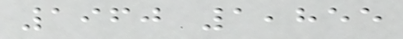1960 1,855
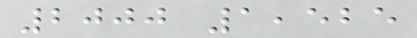2000 1,525
